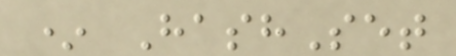* HashSet
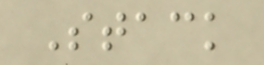Stack
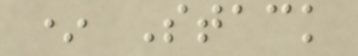* Stack
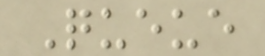Queue
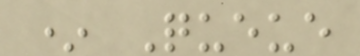* Queue
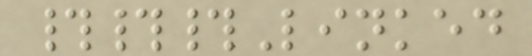###Linked
